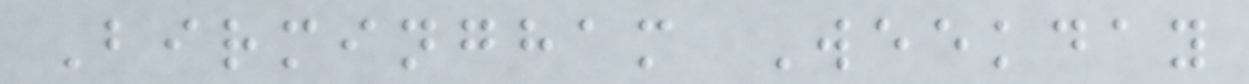Birmingham Weekday
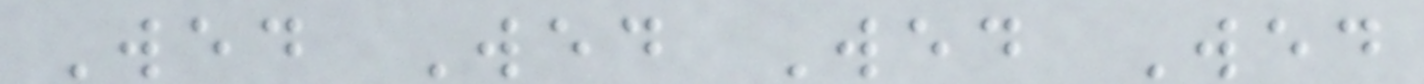Wed Wed Wed Wed
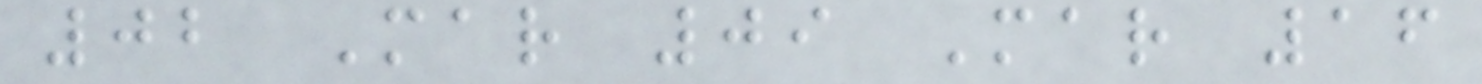02 Mar 09 Mar 16
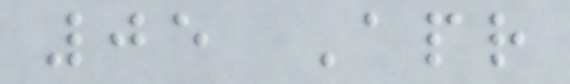05 Apr
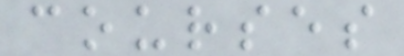courses
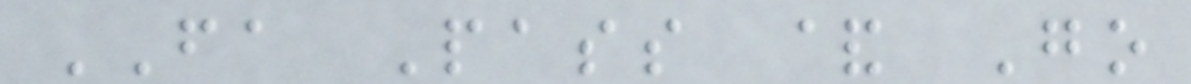FA Pass & Go
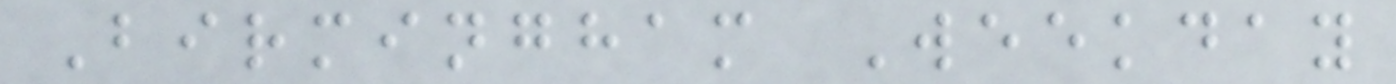Birmingham Weekday
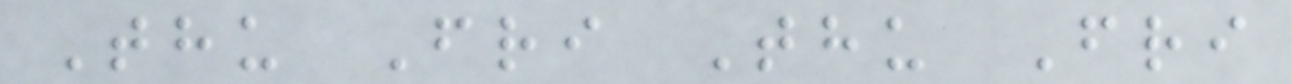Thu Fri Thu Fri
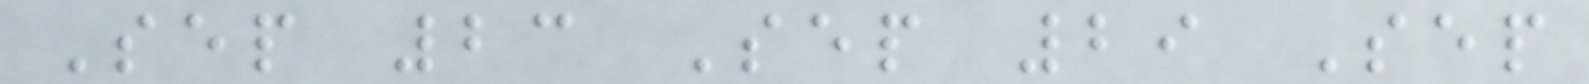Sep 23 Sep 29 Sep
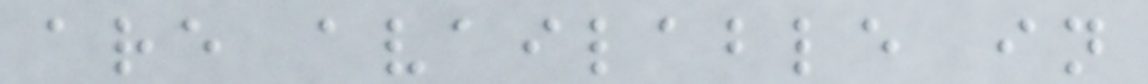are available in
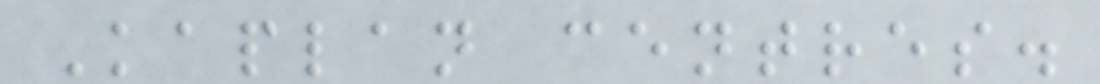Kaplan centres.
